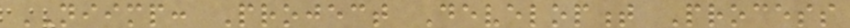NIIMP: Project Development Process
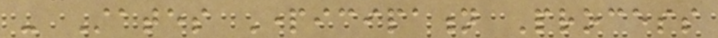- States Participation Process
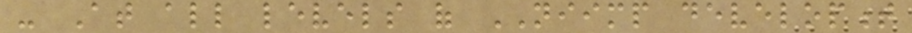- At all levels of NIIMP development
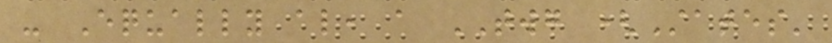- Equally also, a TWG (States'
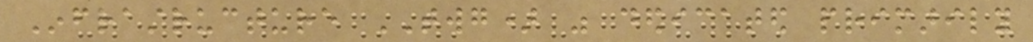Infrastructure TWG) was dedicated primarily
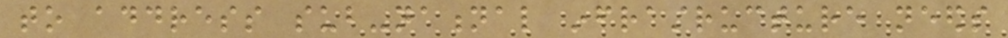to address sub-national infrastructure needs
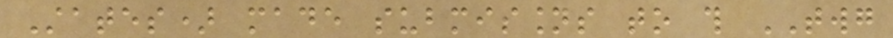States) made submissions to this TWG
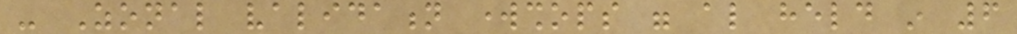- Zonal validation workshops were also held in 6
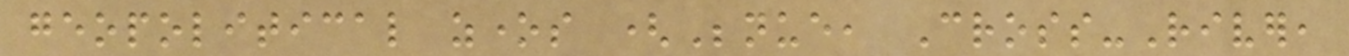geopolitical zones (Benue, Cross-River,
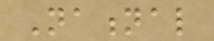National
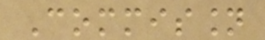Commission
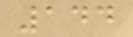144
